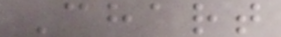Chart
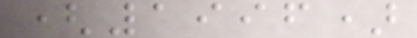(1996)
